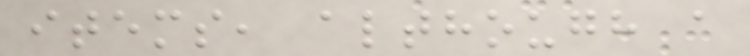items, although a
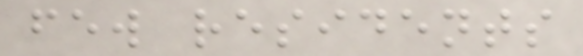few residents
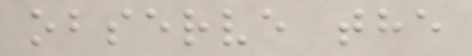observe the
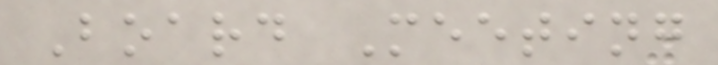Board Meeting
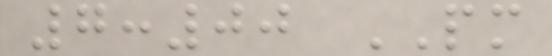7:00 PM
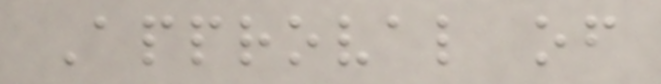Approval of
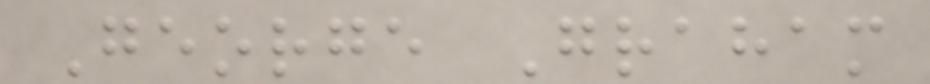George Graham
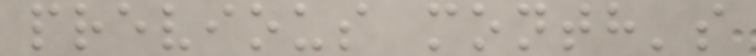previous month's
